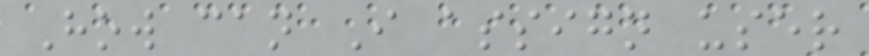How can I assign user
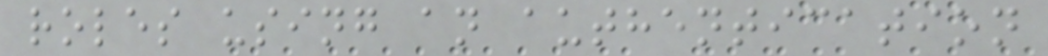roles using an authentication
